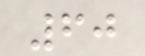60
